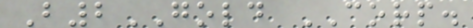B2GOLD CORP.
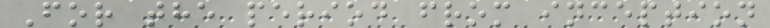For the period from inception
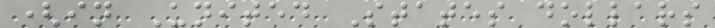(in United States dollars
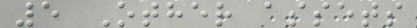5 Other assets
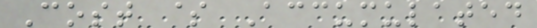Cost $ Accumulated
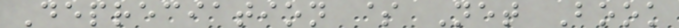Depreciation $ Net Book
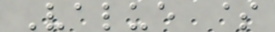Value $
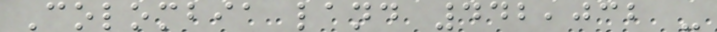Colombia land 442,032 -
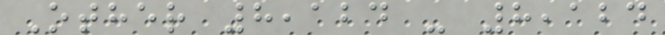Other 8,124 - 8,124
